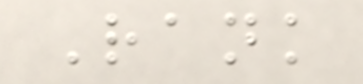Rank
